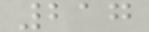217
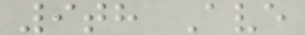9th Ave
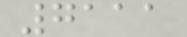7111
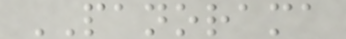PANORAMA
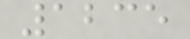1235
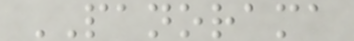PANORAMA
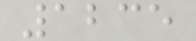1235
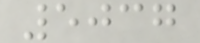5037
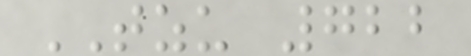TZU 722
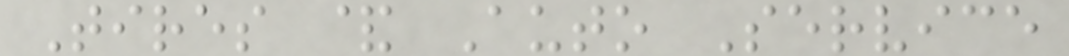Tires & Auto Service
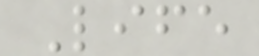Life
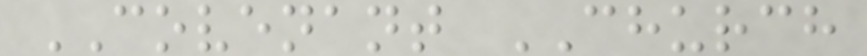COVENANT CHURCH
